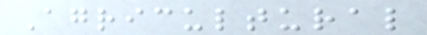Agricultural
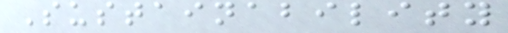Sustainability
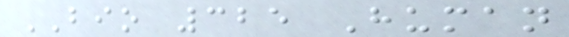BIO 325 Human
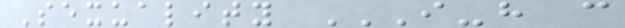Sexuality I-H C
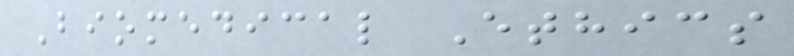Biomedical Ethics
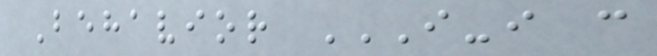Behavior I-I C
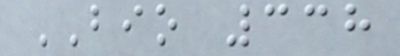BIO 338
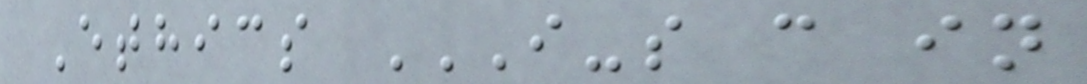Ethics I-S C IN
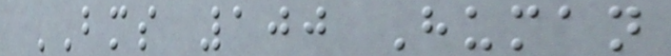BMS 100 Human
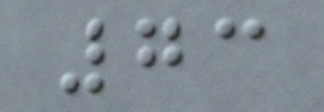73
